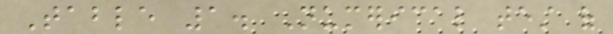Table 1. Numerical test of
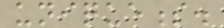uniqueness.
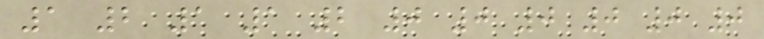1 2 1 1 2 0 0 0 0 0 0
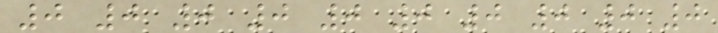0 0 0 0 0 0 0 0 0 0
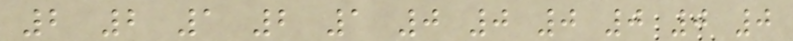2 2 1 2 1 0 0 0 0 0 0
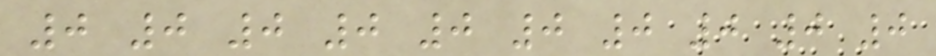0 0 0 0 0 0 0 0 0 0
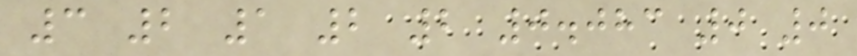3 2 1 2 2 0.083 0 0
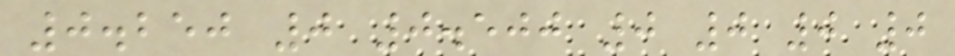0.250 0 0.500 0 0 0 0
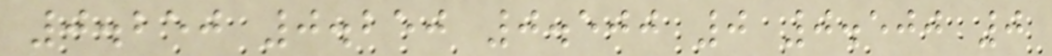0.250 0.250 0.500 0 0.500 0
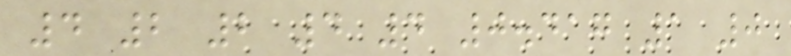4 2 2 4 4 0.417 1 0
